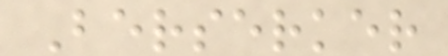Berserker
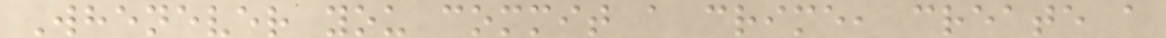Whenever you commit a crime, create a
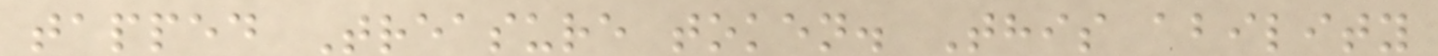tapped Treasure token. This ability
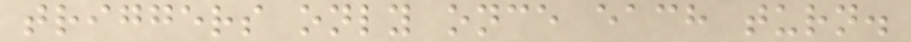triggers only once each turn.
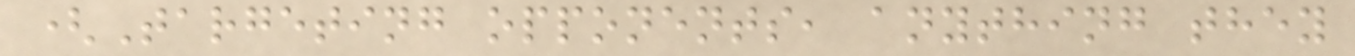(Targeting opponents, anything they
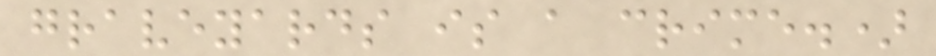graveyards is a crime.)
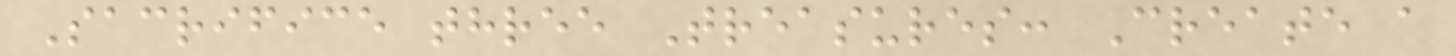Sacrifice three Treasures: Create a
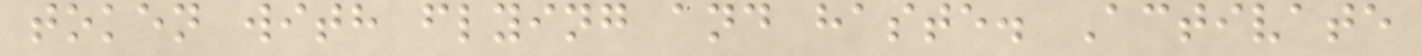token with flying and haste. Activate
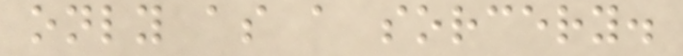only as a sorcery.
